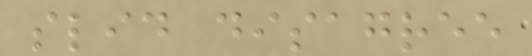slid disagree
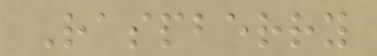Raspberry
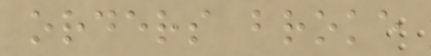orders broke
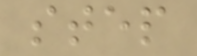step
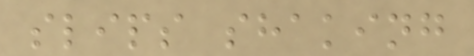slips shaking
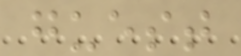guest
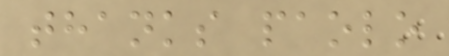thanks paolo
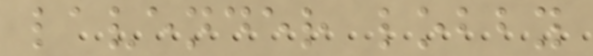lavender lobby
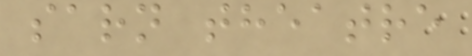sarn theatre
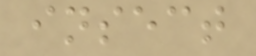insect
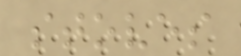stoves
